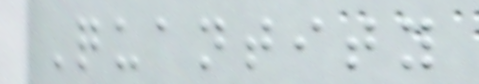Quantity
